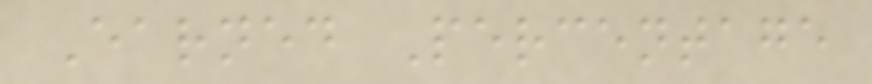Earned Percentage
